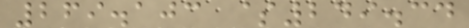269.103 $249.34
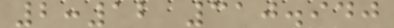2:12 310.940
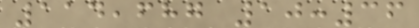114,687 10:36
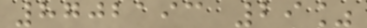8702193 29%
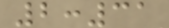2:31
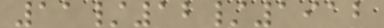11/12/1912
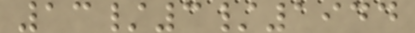13/3/1944
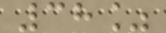38%
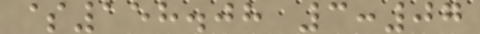$158.08 3:07
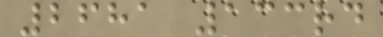2681 133rd
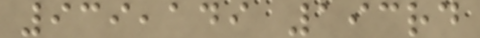939,149 193rd
